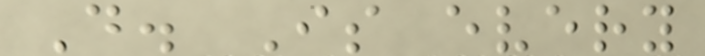D. Is every
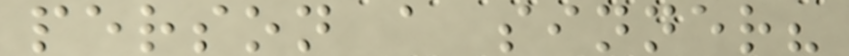person a sinner?
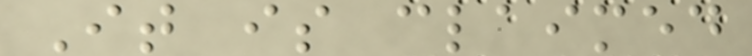It is claimed
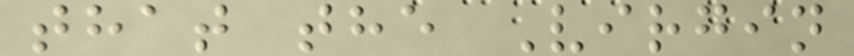that the Virgin
